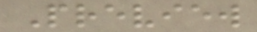Preview
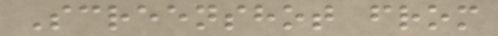Screenshot from
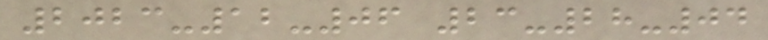2023-12-06 23-28-04
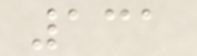131
